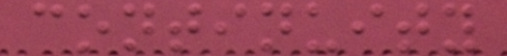continuity
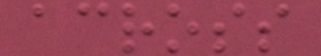across
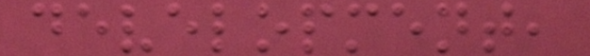development,
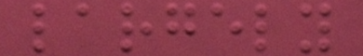largely
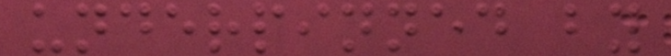underpinned by
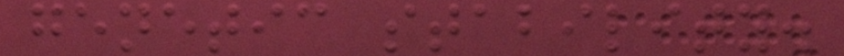genetic stability.
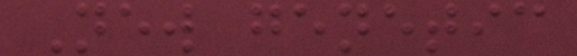New genetic
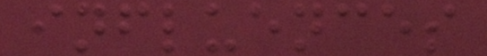influences
